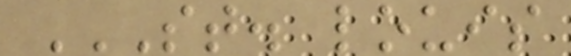ST. LOUIS
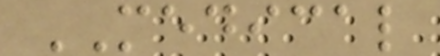MEDICAL
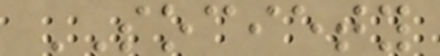SOCIETY
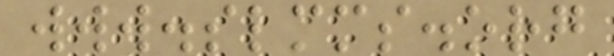www.slmms.org
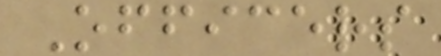Officers
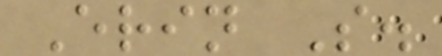Erin S.
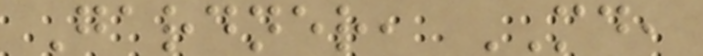Gardner, MD,
